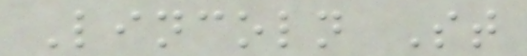Lincoln St
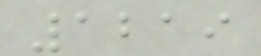1219
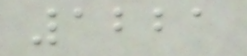1221
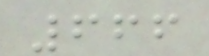666
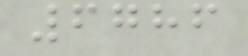6786
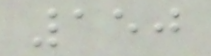150
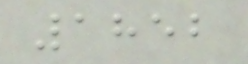1852
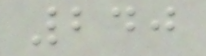240
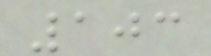103
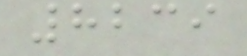8239
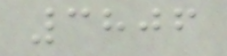3806
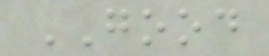GOOD
